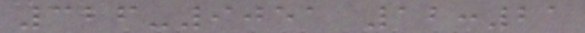326-9051 12:21
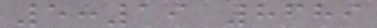5:19 8689
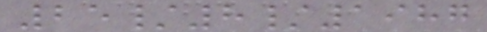25/8/1987
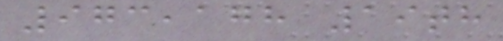973,178 19th
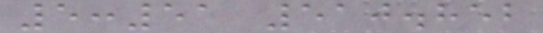5:51 510.852
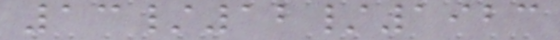13/12/1923
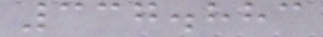337.883
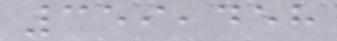359,458
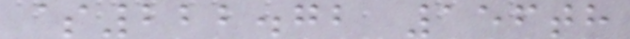$222.72 156th
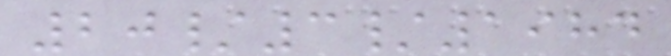20/3/1984
